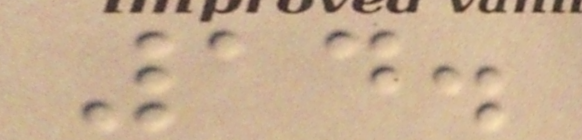14.
